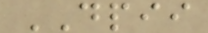DPII
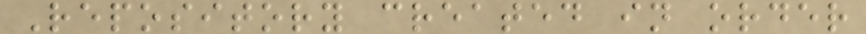Repository created in order
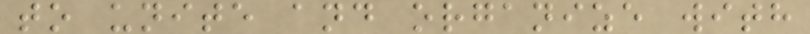to unite and organize with
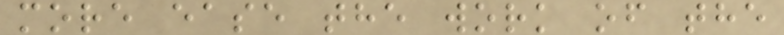more ease the work of the
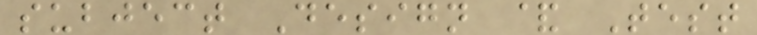subject Design & Test
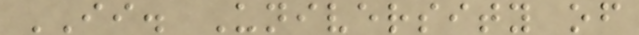II. University of
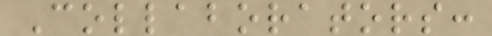Collaborators:
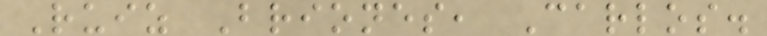Ruiz Briones, Carlos.
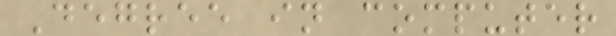Degree in computer
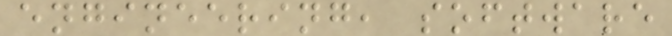engineering, software
